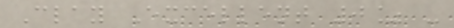Clay Excellent 0% -
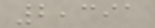2,391
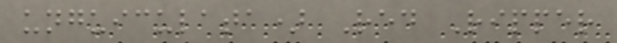unguiculata) Red Ripper
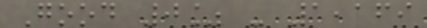Good 0% - 1,169
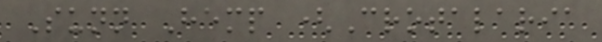Sunn Hemp (Crotalaria
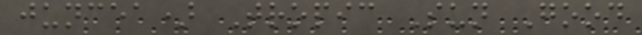juncea) Tropic Sun Good
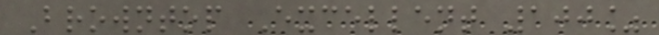Browntop Excellent 100%
